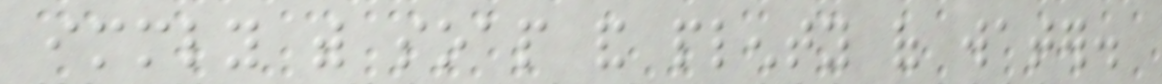immediately with soap and plenty of water.
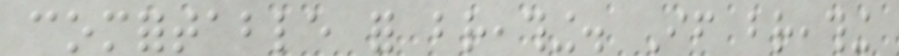comfortable for breathing. If breathing
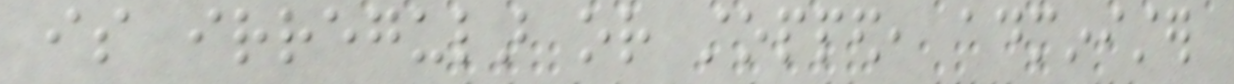is irregular or stopped, administer
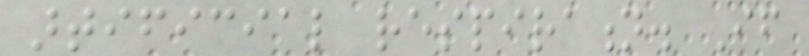artificial respiration. If
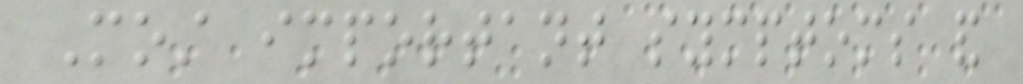Most important symptoms and
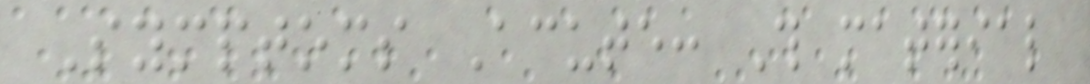Symptoms Acute: This material
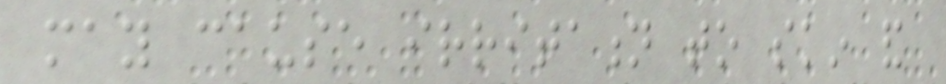may cause irritation to skin and
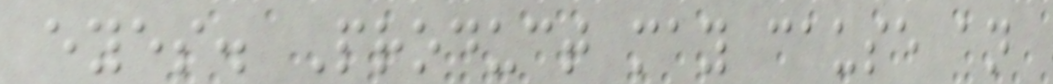eyes. Product may cause an
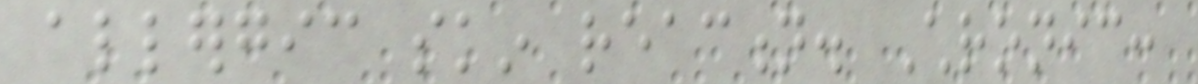allergic skin reaction. Chronic:
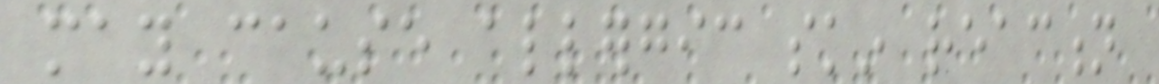may cause allergic skin reaction
